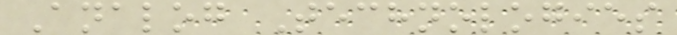Analog Technologies
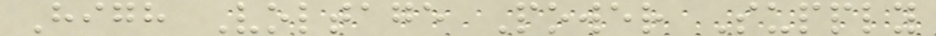High Voltage Power Supply
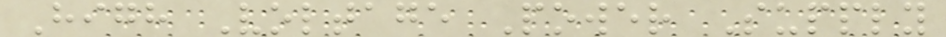High Voltage Power Supply
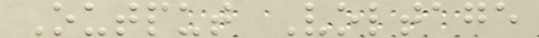Output Voltage
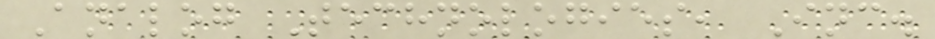Analog Technologies, Inc.
